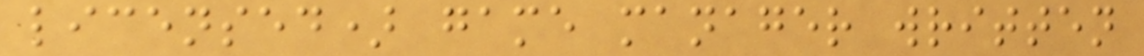licensed) game manager written
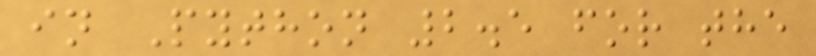in Python 2.5 for the
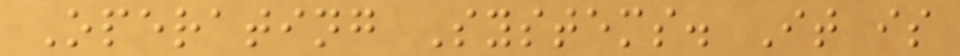Operating Systems. It is
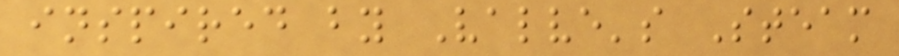inspired by Valve's Steam
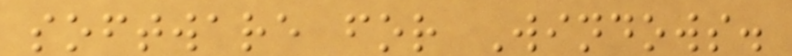software for Windows.
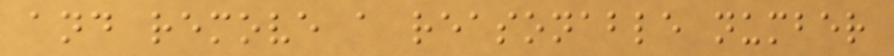and remove a reasonable number
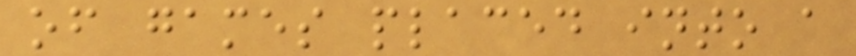of games placed into a
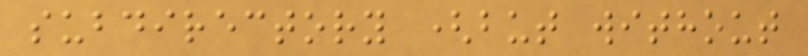subdirectory (but without
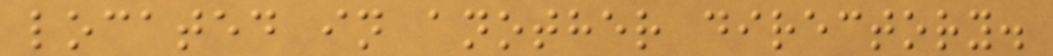located in another directory.
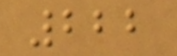222
